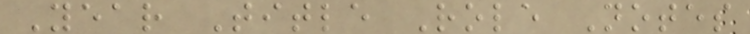Year Title Role Notes
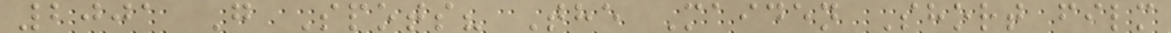2001 G Spots? The Maiden Short film
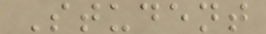Student
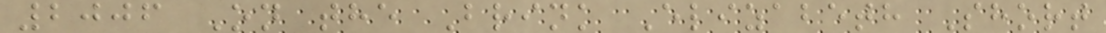2006 On the Brink Elizabeth Short
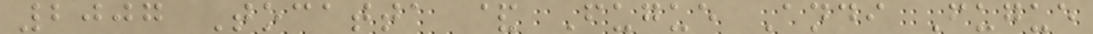2007 Tocatta & Fugue Andi Fugue
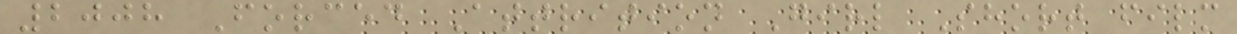2008 Forced Attrition Girl Short film
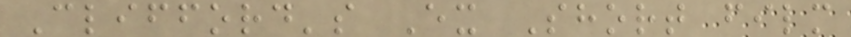Clifford's Ex Short film
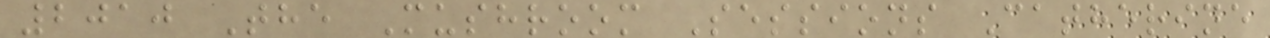2010 The Mushroom Sessions Catherine
